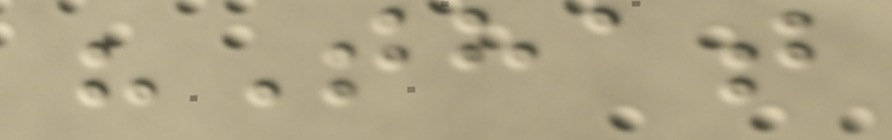"That
